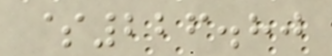$226.80
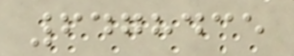6478435
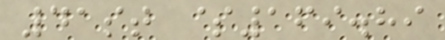41st $169.89
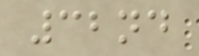32nd
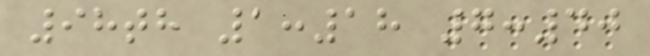98th 1:18 7:40
